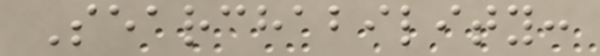Searchability:
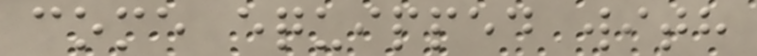come equipped with
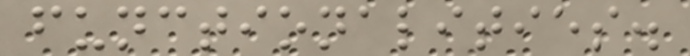functionalities.
